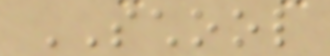SCHOOL
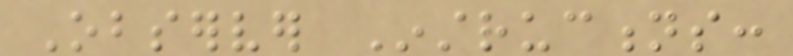Observer Instructions:
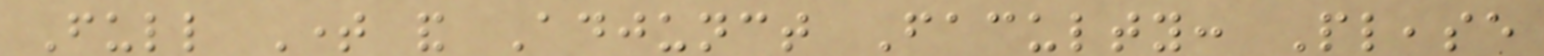Full Time and Adjunct Faculty: Please
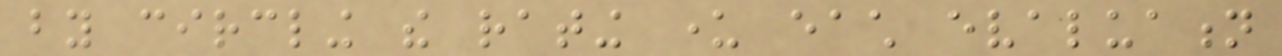by circling the rating under each evaluation
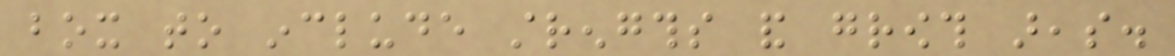box to include strengths and growth areas.
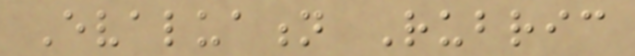Evaluation Rubric
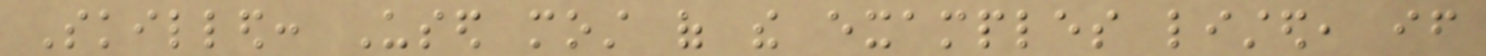Skilled: Used most of the examples listed, if
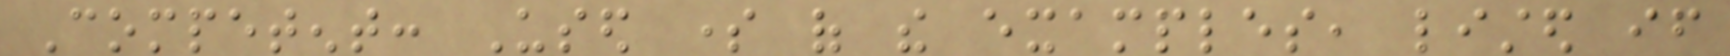Competent: Used some of the examples, listed if
